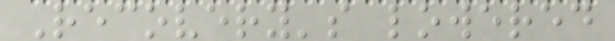Recovery's lowered
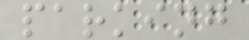parking
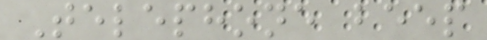Telephone beep
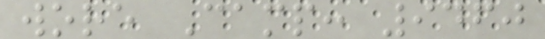wore Camp: 9460
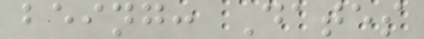being: Dates
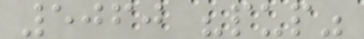5060 "pup"
